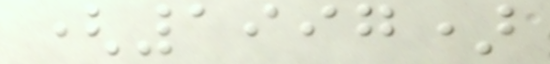(1997)
